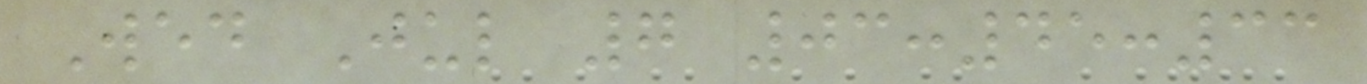Wed Jul 7 03:45:33
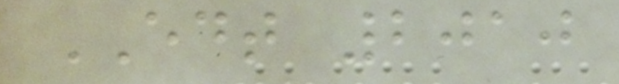EDT 2010
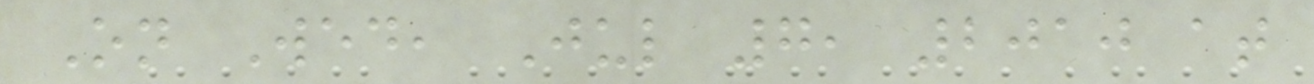On Wed, Jul 7, 2010 at
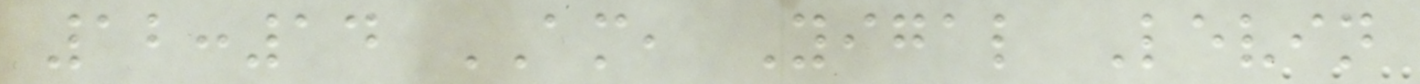12:14 AM, Yigal Levin
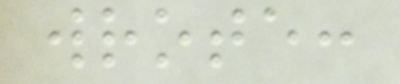wrote:
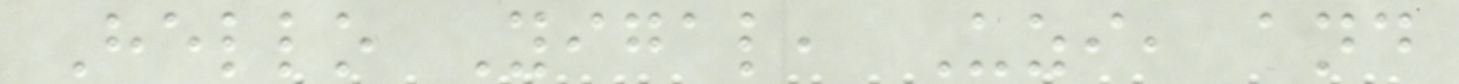Hello Yigal, Uzi, and
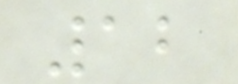12
